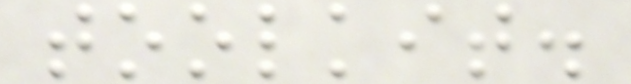toolkit.
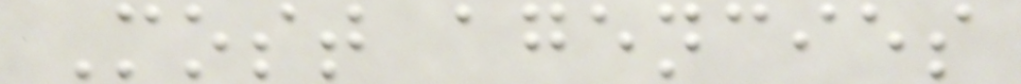Most agencies
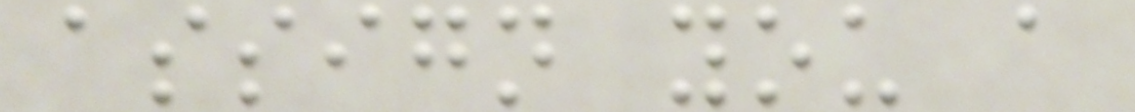assign you a
